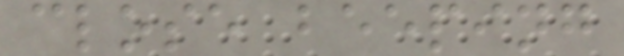close beeping
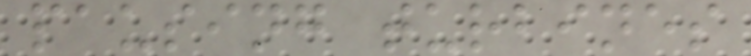pausing turbines
